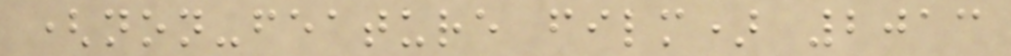(non-feature film) 2013
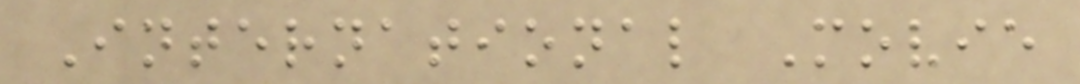International Movie
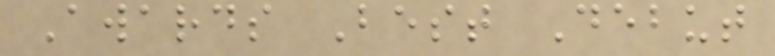Awards Best Debut
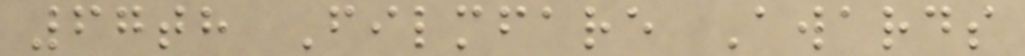67th Filmfare Awards
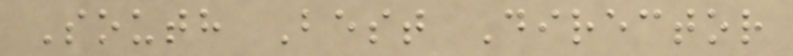South Best Director
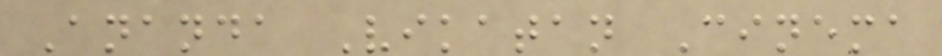Ananda Vikatan Cinema
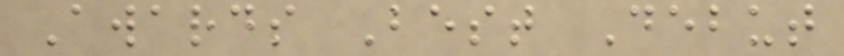Awards Best Debut
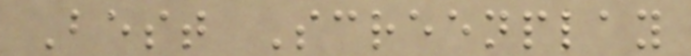Best Screenplay
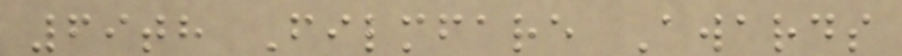69th Filmfare Awards
